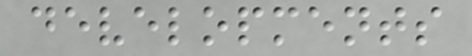developments
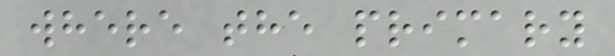where the primary
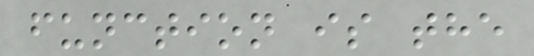function is the
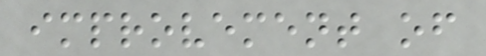improvement of
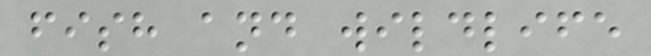fish and wildlife
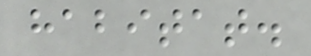habitat.
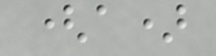(a)
